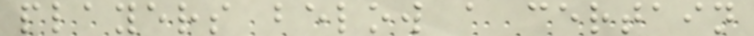players below a certain
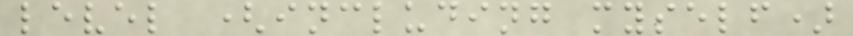level (including myself)
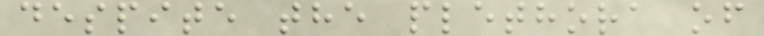despite the plethora of
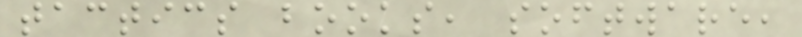tactics books, software,
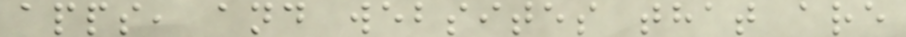apps, and websites that are
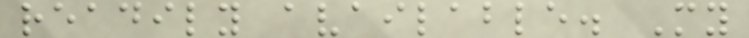readily available. My
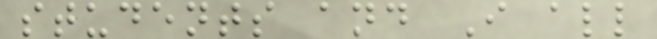students and I all
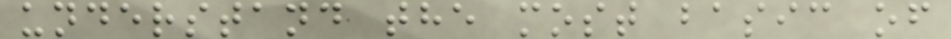understand the most basic of
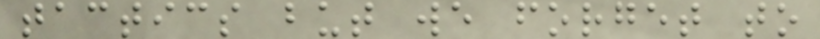tactics but we forget to
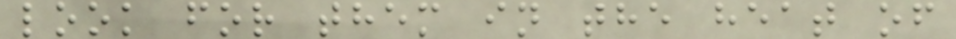look for them in the heat of
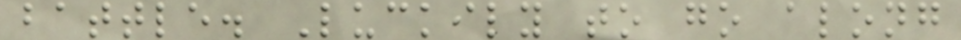battle. Luckily to go along
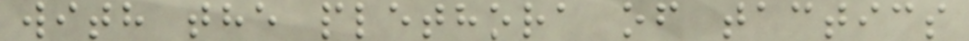with the plethora of tactics
